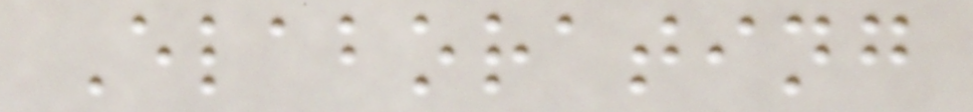Elaborating
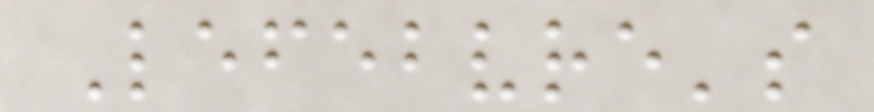Lefebvre's
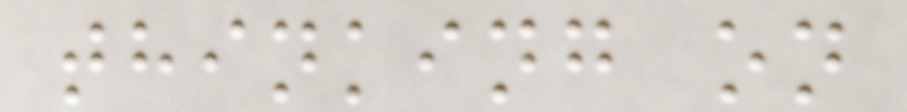thinking on
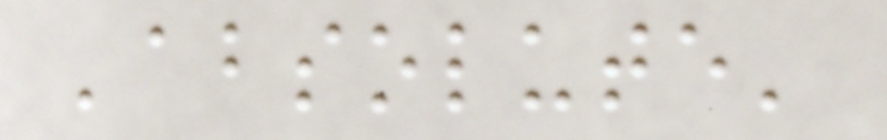'absolute'
